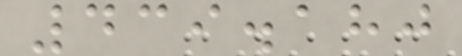439.180
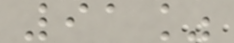91%
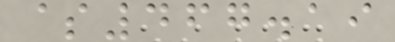$467.19
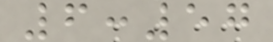6:57
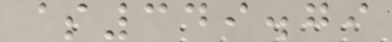$349.79
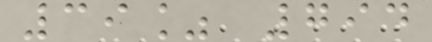39% 794
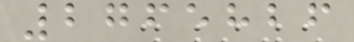2765826
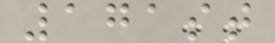171st
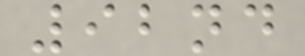92nd
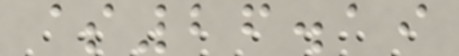$26.19
